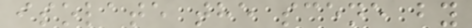isolate the scene by
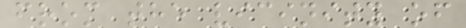from the vicinity of
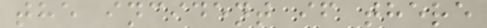the incident if there
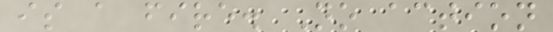is a fire. No action
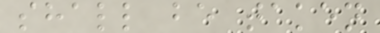shall be taken
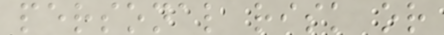personal risk or
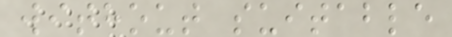without suitable
